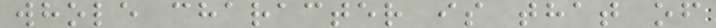whole character is that of
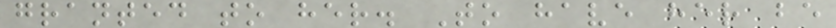granted to her. To have her be
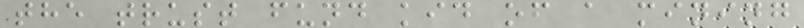the trust fund kid of a mining
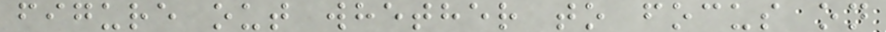figure out whether to focus on
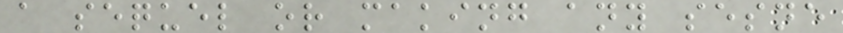a sequel or making any sesne
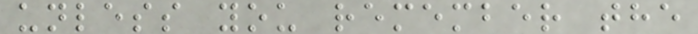unless you remember the
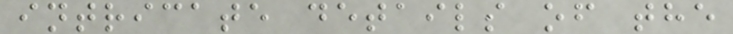intricate details of the
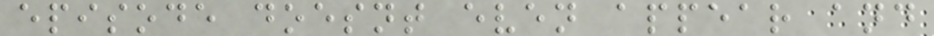episode doesnt even appear and
